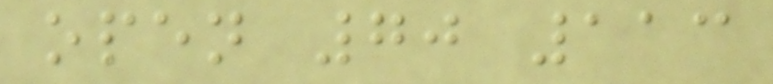open 70 113
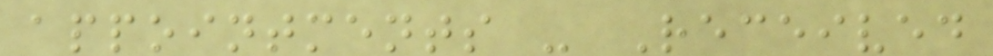appointments - Received
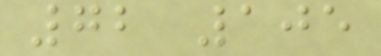72 105
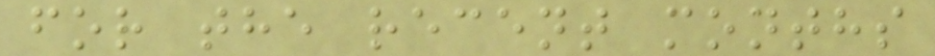for the recent months
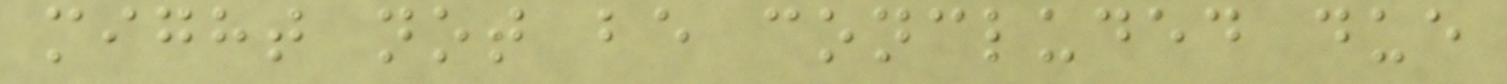might not be concluded due
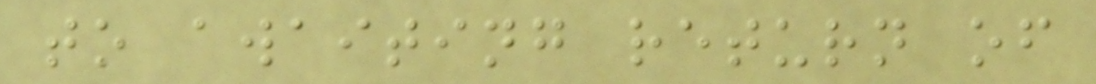to awaiting return of
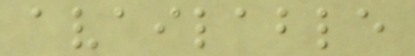available
